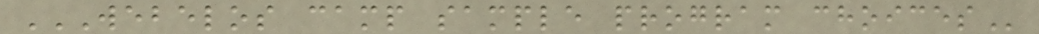WEBELOS CAMP SAMPLE PROGRAM CHOICES
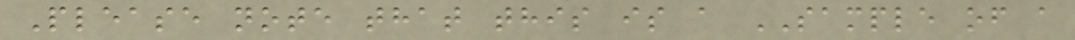Please note that this is a SAMPLE of a
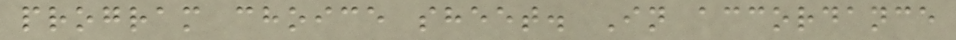program choice sheet. In accordance
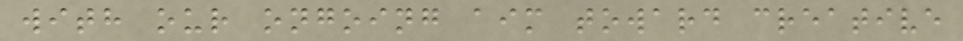with our ongoing aim toward creative
